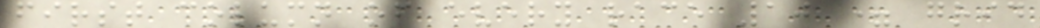first column of every race 10 = grid
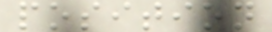position
